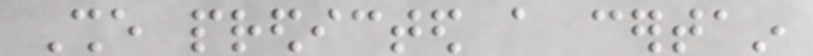She predicted a certain
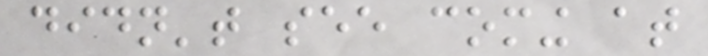didn't see coming at
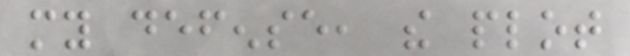my defense, the plot
